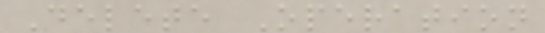Delete Operation
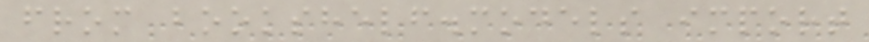from bookshelf.models import
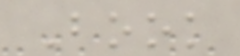Book
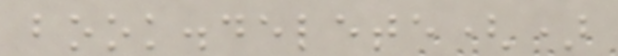book.delete()
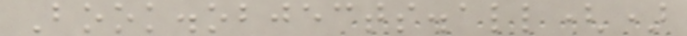Book.objects.all()
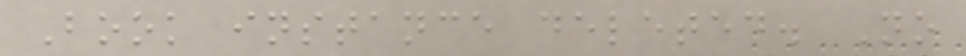Book instance deleted. No
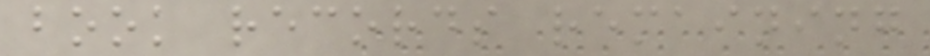book records remaining
